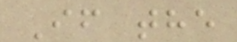If the
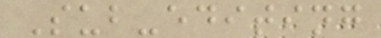Sub-editing
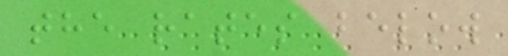the rates below
